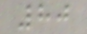80
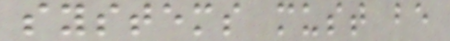systems must be
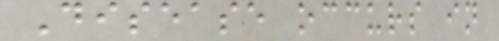Disease occurs in
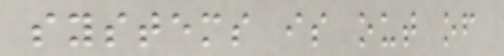systems is out of
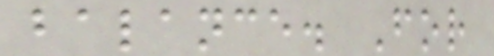balance. For
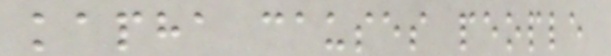kapha causes people
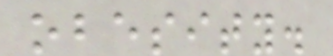obesity.
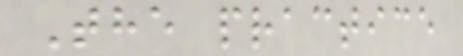The practice
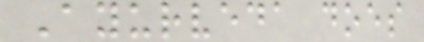Ayurveda does
